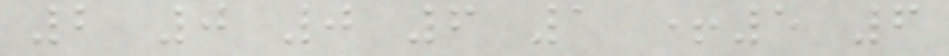2 0 0 6 1 +5 6
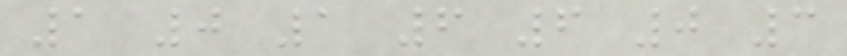1 0 1 6 6 0 3
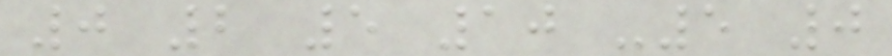0 2 5 10 -5 0
